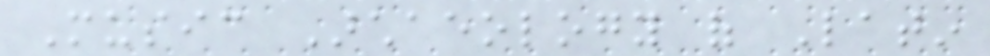Music Archaeology of Latin
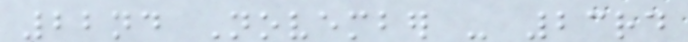22nd November - 23rd
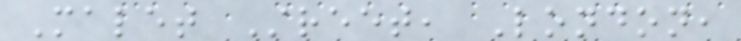Malet Street, London,
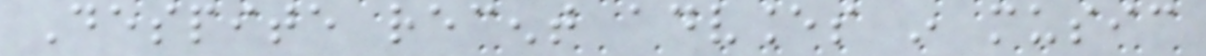Despite recent advances in music
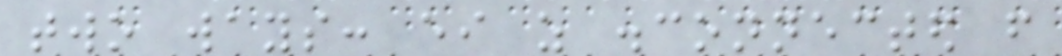two ways: either as disconnected from
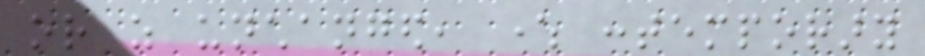or as unchanged, where contemporary
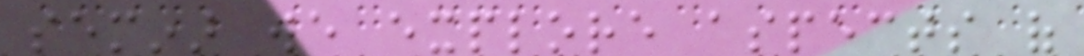seminar we explore aspects of
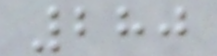280
